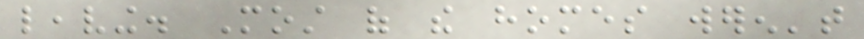leaving. Most of the homes weren't
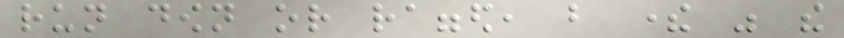run down or ragged, but there was the
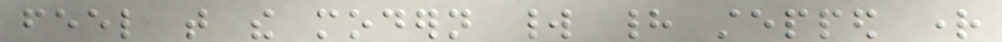feel that the modern world had stepped right
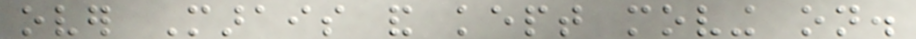over Marais and kept moving on.
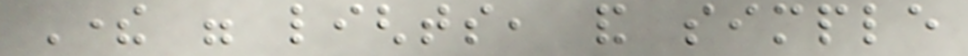There were lights, and simple
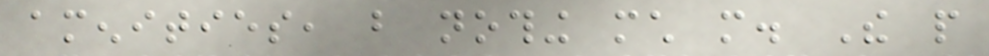amenities, but nothing much more. The people
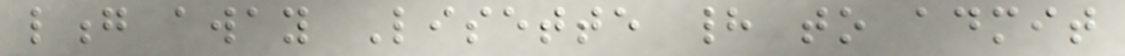long away Lisette had to admit
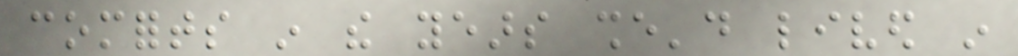comforts in the years she'd lived in
